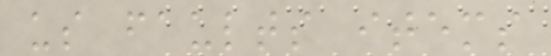us faults items
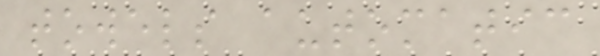towels automatic
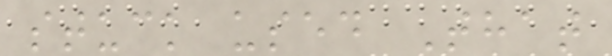stuck used That
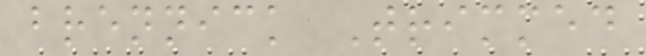brennick Trimmed
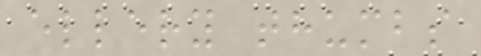ellery thumbs
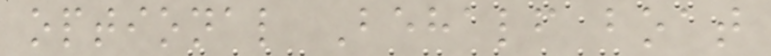optional Behalf boat
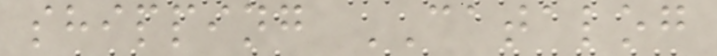shipping CATALOG
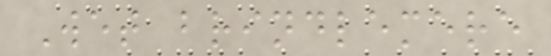Wet brindlemere
